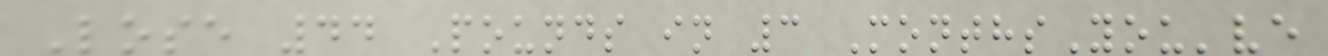Lose 44 Pounds in 3 MonthsYou've
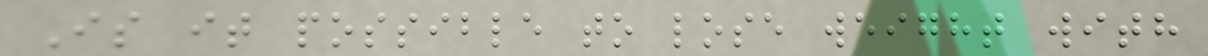Is it possible to lose weight with
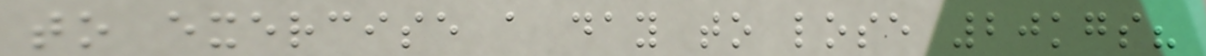to exercise a day to lose 20kgs?
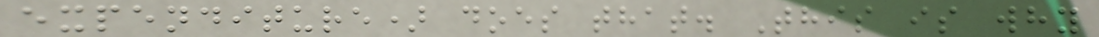expenditure) does that. This is why
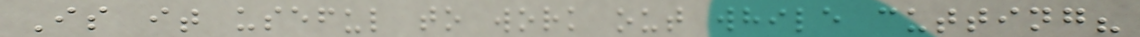Is it useful to work out while cutting?
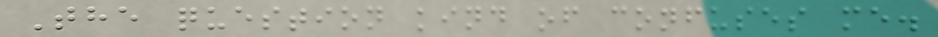The question kind of confuses me.
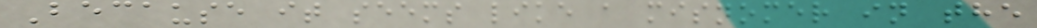Because it seems like a misnomer in the
